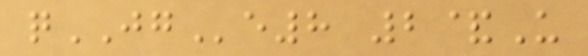qJGe8 2&U
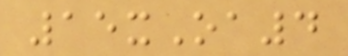15xOa4
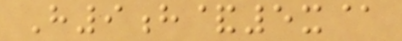H9h&5x@
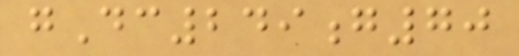gDc249g70
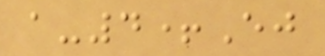a-4+Ej
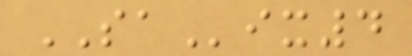SAix4
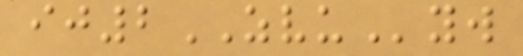ij2ZVUyw
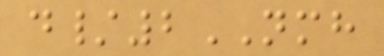d/2NMH
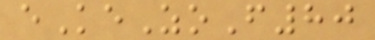eKeZoF80
